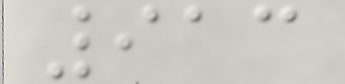913
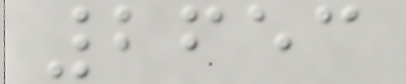2653
